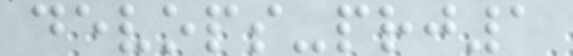devops-prj1
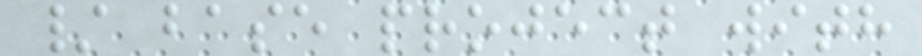/ base project with
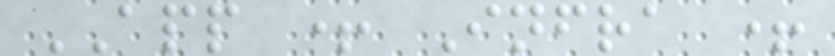APP + Infra +
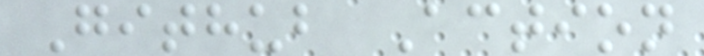Github Action
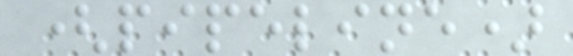(pipeline)
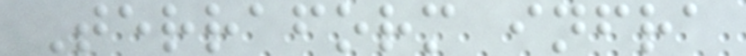Terraform infra
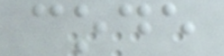code
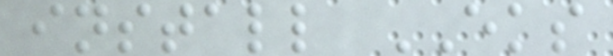install EKS
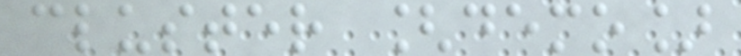cluster [demo]
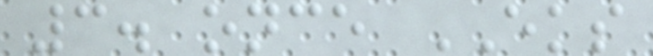3. once EKS
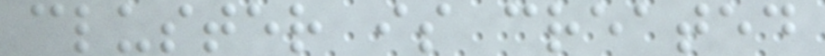cluster is created
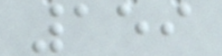159
